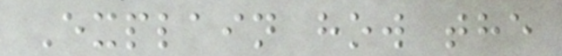Explain how the
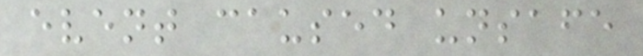event caused unsafe
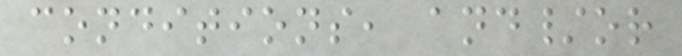conditions, and/or
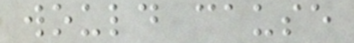would cause
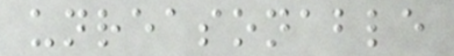unreasonable
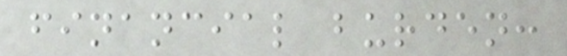financial burden:
